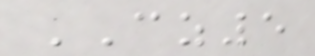CZ5
